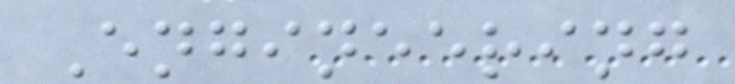Engineering
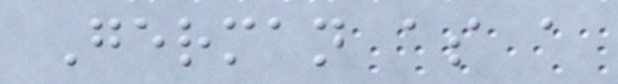German as a
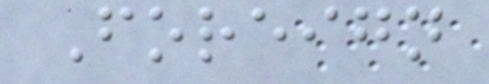Foreign
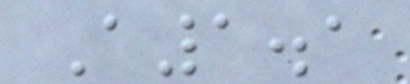A1.1
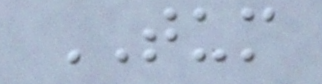TUM
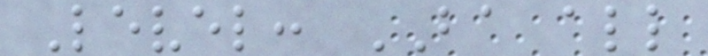Level: BA all
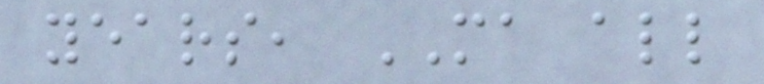years, MA all
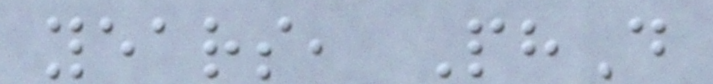years, PhD
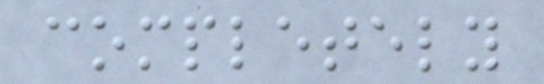completely
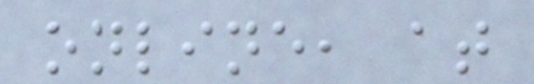online, at
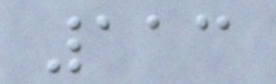113
